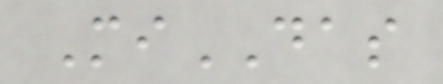MiDAS
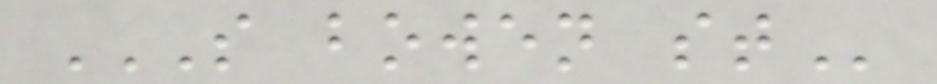S BOWEN ST
